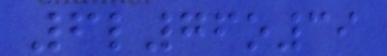6l76o39
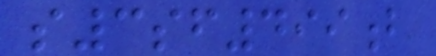s3sf499b
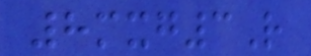8mxg3R
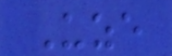Uze
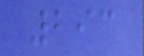293
